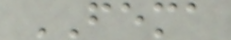FEMA
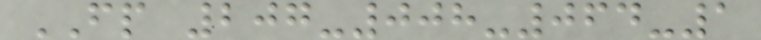FP 207-008-064-1
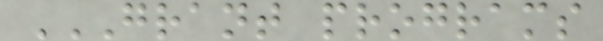GRANT PROGRAMS
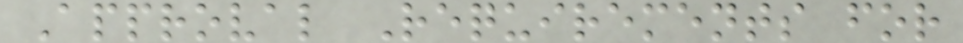Approval Requirements for
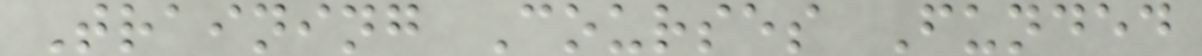Training Courses Funded
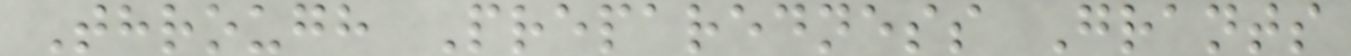Through Preparedness Grants
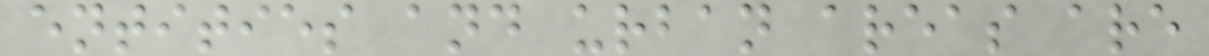entities and urban areas are
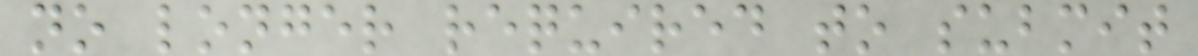no longer required to submit
